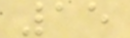15
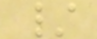/
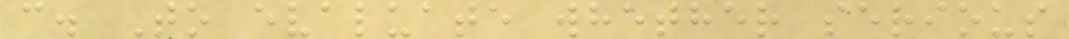c. To evaluate whether serious
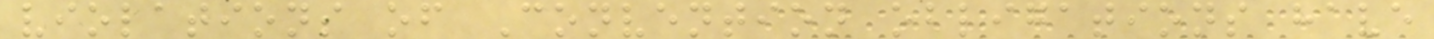violations of Convention obligations have
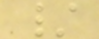/
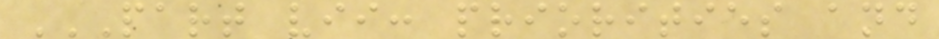PART VII: PRIORITIES AND
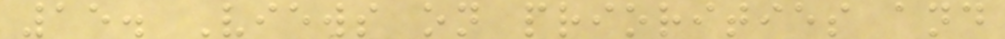15. Views on priorities and
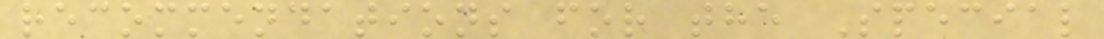recommendations for the Special
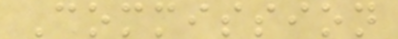Commission
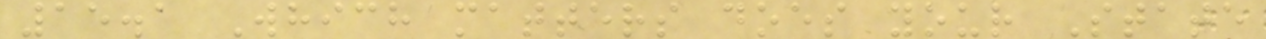15.1 Which matters does your State
